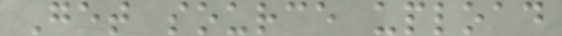Get source upload
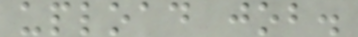upload job.
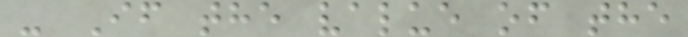- If the value of the
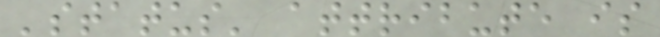'status' attribute is
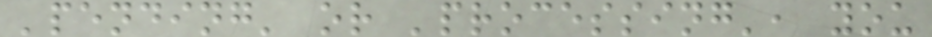'pending' or 'processing', you
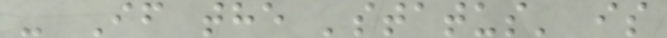- If the 'status' is
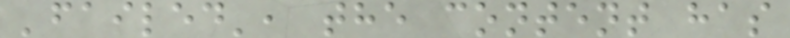'failed', the content has
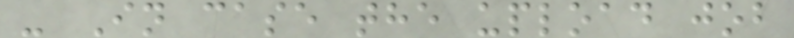- In case the upload job
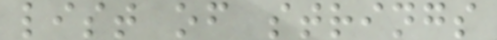list of strings
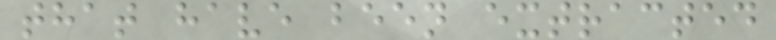that have been extracted
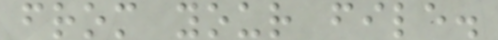from your file.
